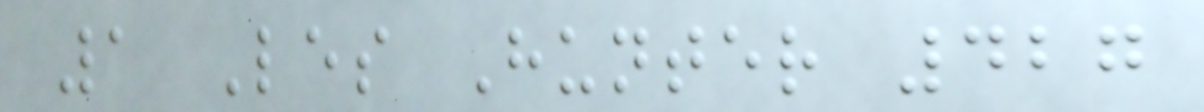1 Les Hunter 427
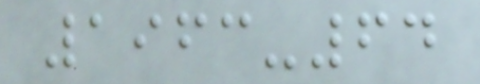1963-64
